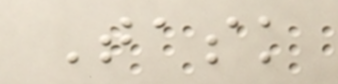Task
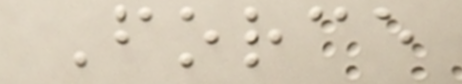Force
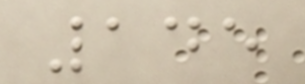145
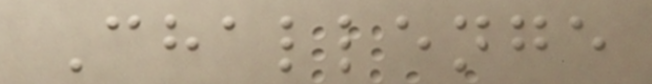Challenge
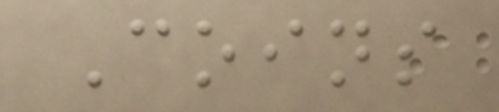Coins
